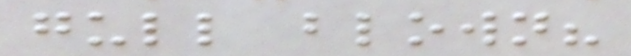gull blown?
